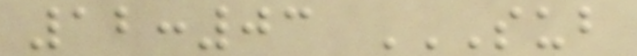12:03 SUB
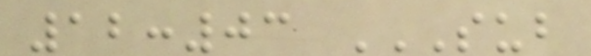12:03 SUB
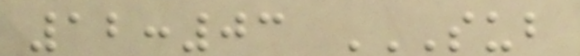12:03 SUB
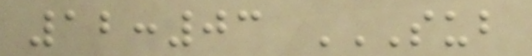12:03 SUB
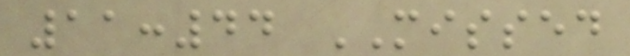11:44 MISSED
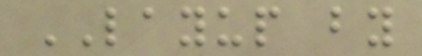LAYUP by
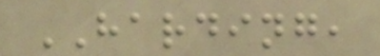HARDING,
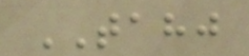TAHJ
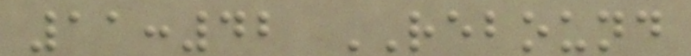11:42 REBOUND
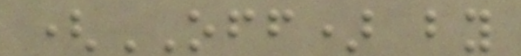(OFF) by
